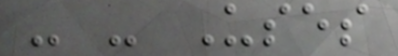- - Uses
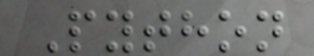Python
